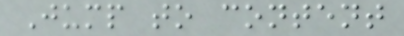Jump to content
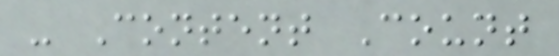- Content Count
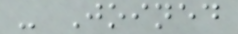- Joined
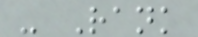- Rank
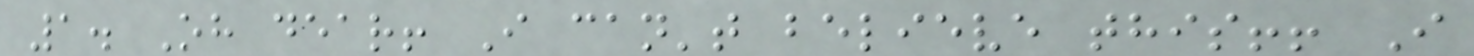1. Oh dear! I can't believe this!! I
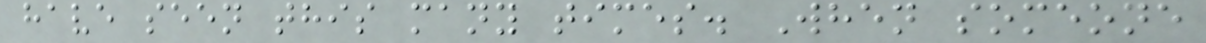have seen this many times. When someone
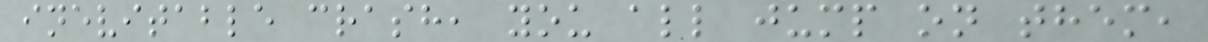inevitable crash, you all jump on them,
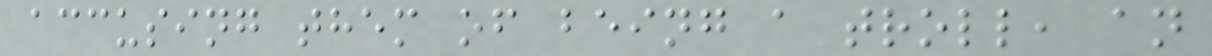accusing them of being a troll, an
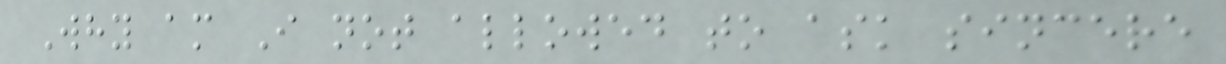Why am I not allowed to ask sincere
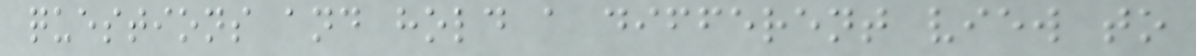questions and hold a different view to
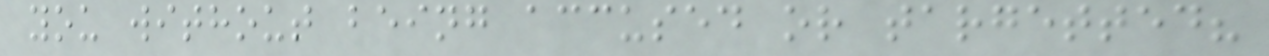you without being accused or targetted?
